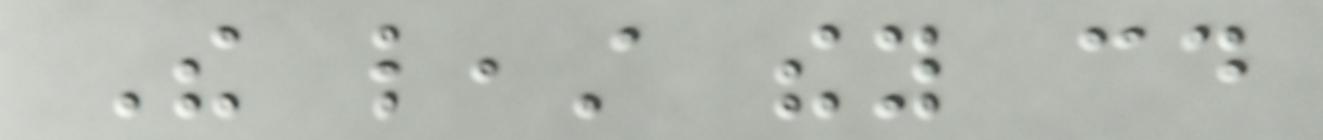The least they could
